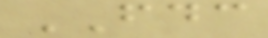FDC
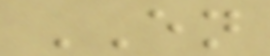EN
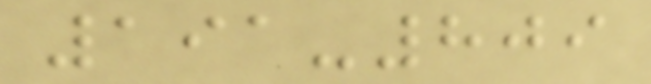191-809
